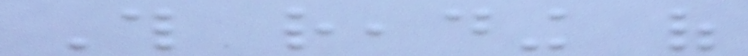This reading of
